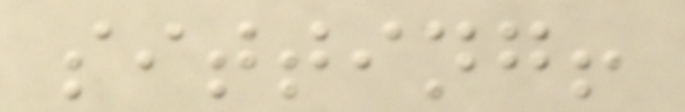sitting!
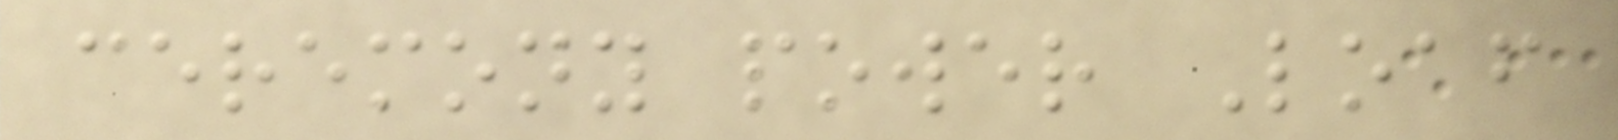ceremony power Loaf
